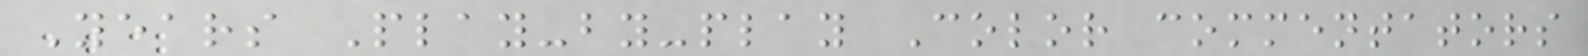Years Play-by-play Color commentators
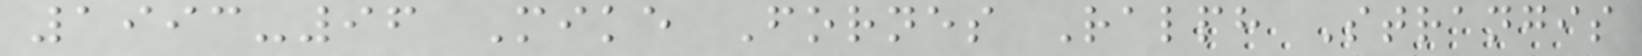1993-96 Mike Fornes Ralph Strangis
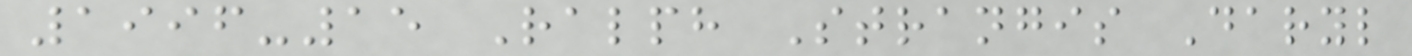1996-15 Ralph Strangis Daryl
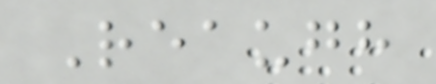Reaugh
